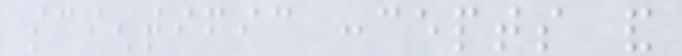scientific concepts and
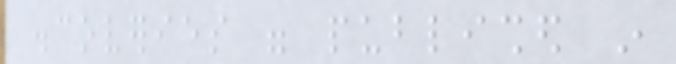discoveries were published in
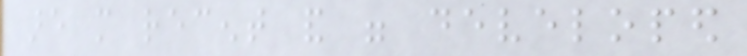are more recent and were developed
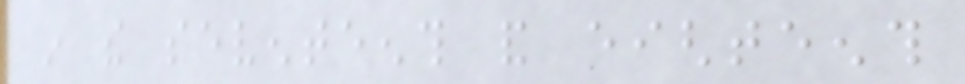in the seventeenth and eighteenth
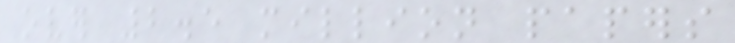over 2.5 million papers
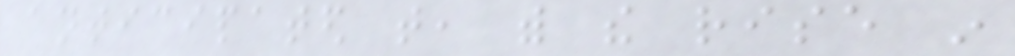anticipated that, with the rise in
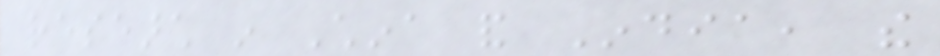research in China and India, the
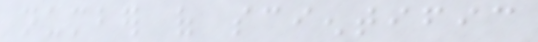number of scientific
